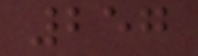257
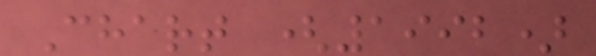Chart (1992)
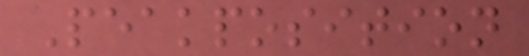Peakposition
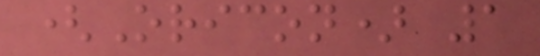(Oricon) 1
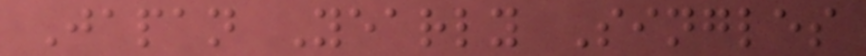Japan Yearly Singles
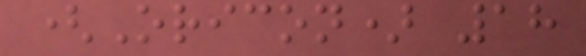(Oricon) 18
